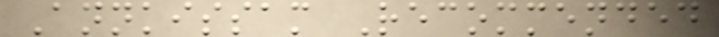Annkissam Recommended
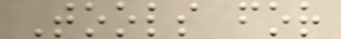Tools for
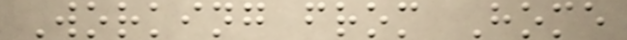Working from Home
